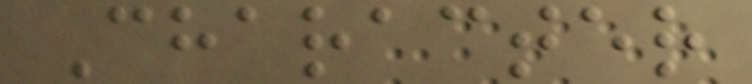Character
